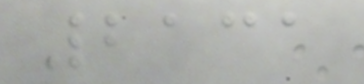2131
